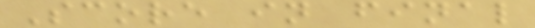Score in final
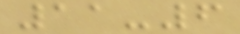11-6
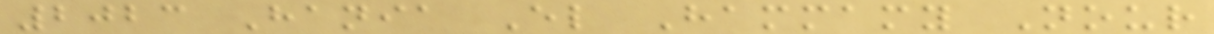2023 Hania El Hammamy Nour
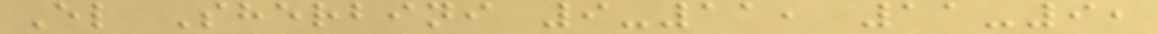El Sherbini 9-11, 11-9,
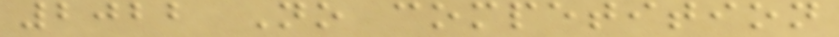2022 No competition
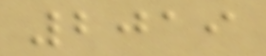2019
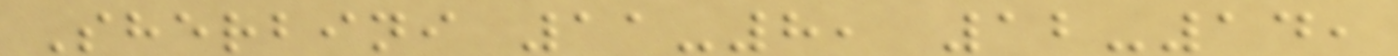Sherbini 11-8, 12-14,
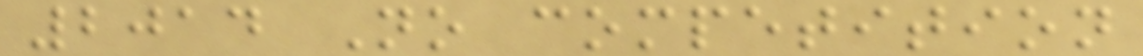2014 No competition
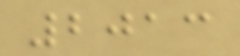2013
